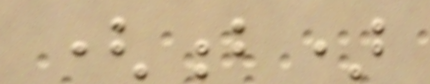(b)
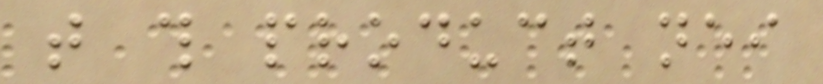that this product neither
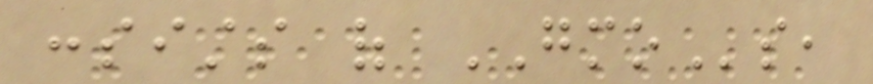consists of GMOs,
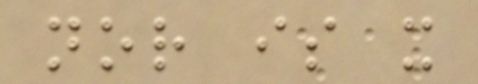nor is it
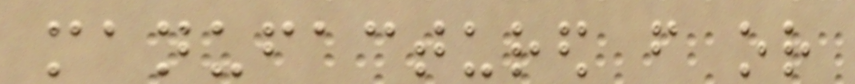manufactured from or
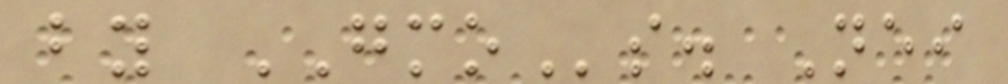by GMOs. Neither
